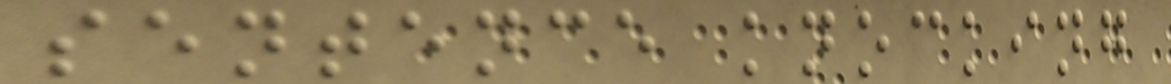sentence knocking
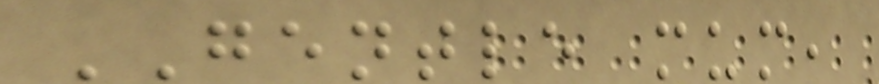GENTLE mum,
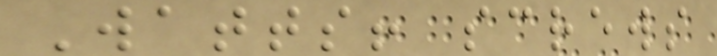Watts! screws
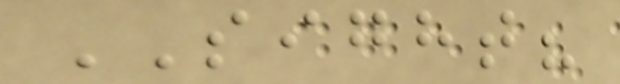SIGHT?
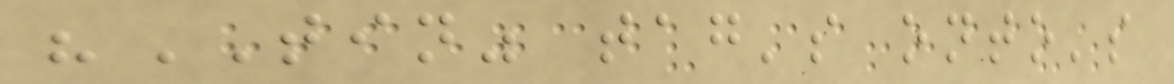"TIN" tag's onto's
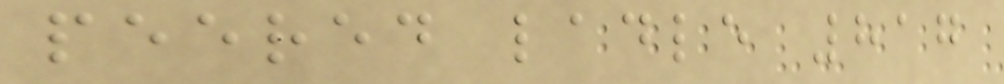peered ladle 817
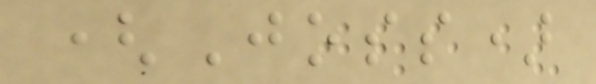(Joss)
